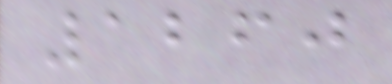1260
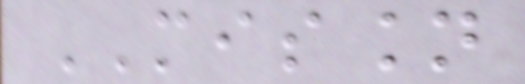MISSION
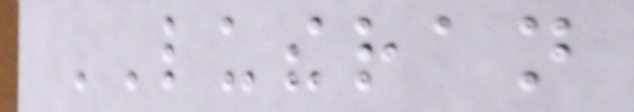LUTHERAN
